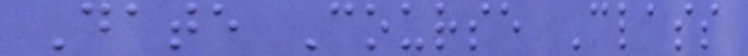Date Course Class
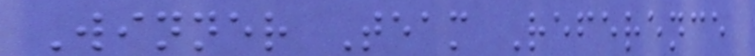Winner Team Reference
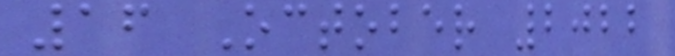16 October 2022
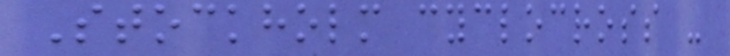Stockholm cyclocross -
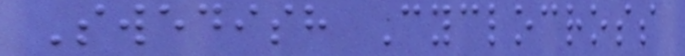Swedish Cyclocross
